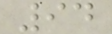94
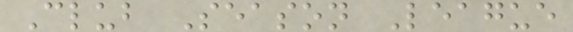Club Season League
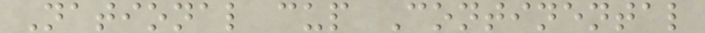National cup Continental
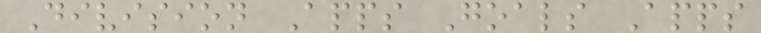Division Apps Goals Apps
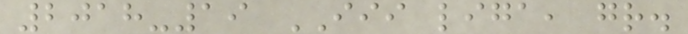2018-19 III liga, gr.
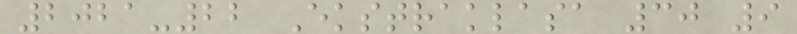2021-22 Ekstraklasa 30 9
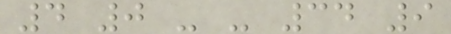4 0 - - 34 9
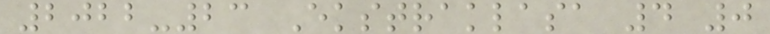2022-23 Ekstraklasa 4 0
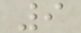9
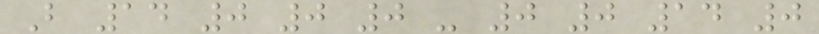B 14 0 0 0 - 0 0 14 0
